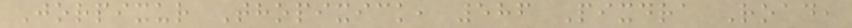Jorpixur Thopixick, 586 Pixdra Road,
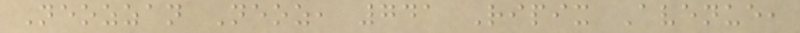Neozzan Neoz, 741 Ripix Avenue,
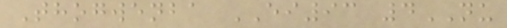Thogwenba EI93 4NU
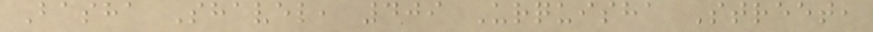Basha Shavel, 409 Urquisha Street,
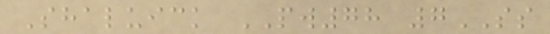Shaluick PW78 7SS
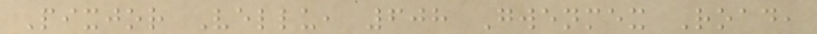Pixjor Vellu, 608 Gwenmex Road,
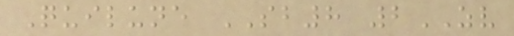Quilune SB8 2ZV
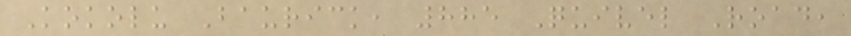Kokolu Baurick, 885 Quivel Road,
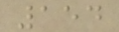154
